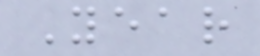Year
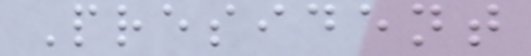President
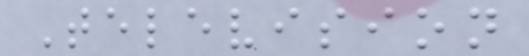Television
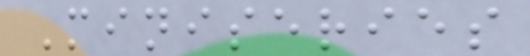Miniseries
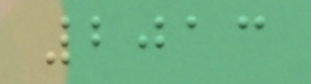2013
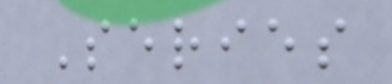Series
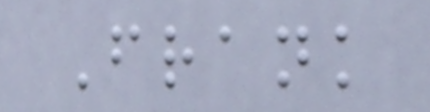Frank
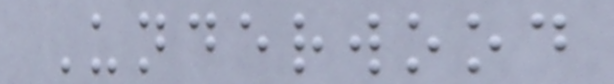Underwood
